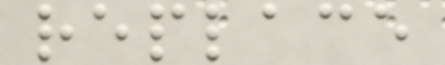replace
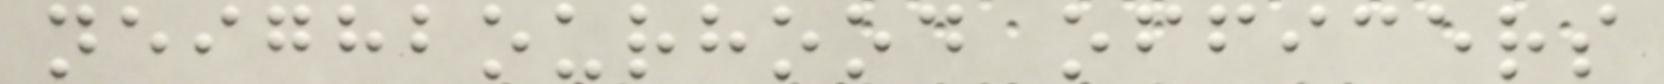neighbourhood officers
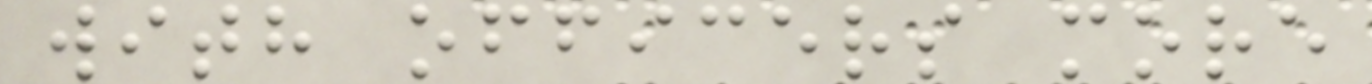with officers more
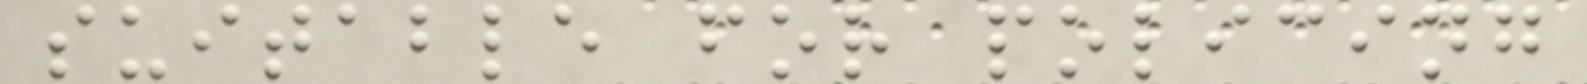suitable for policing
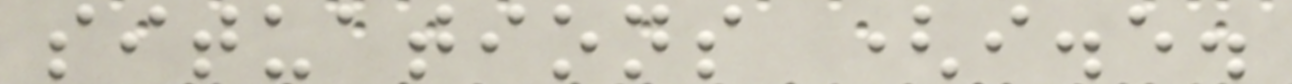situations (i.e.
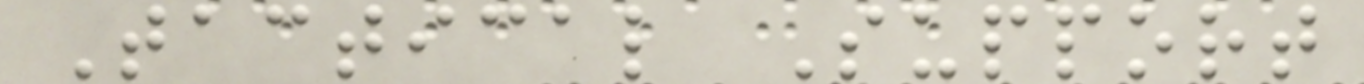Tactical Support
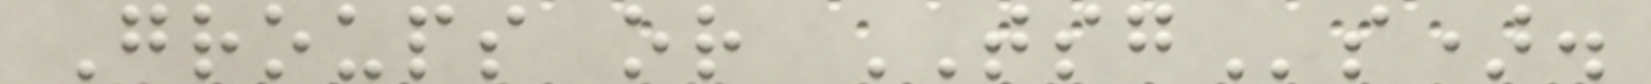Groups or TSGs).
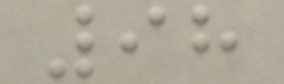98
